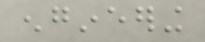engineering
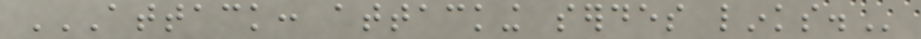ATTACK: ATTACKING SERDES LINKS.
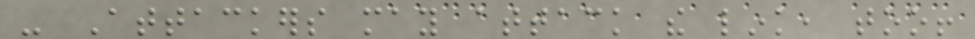- Attackers may attack the link, too!
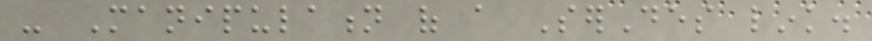- Manipulation of a SerDes link.
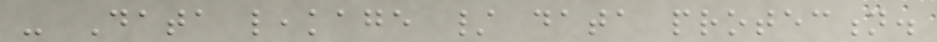- Data leakage / data protection.
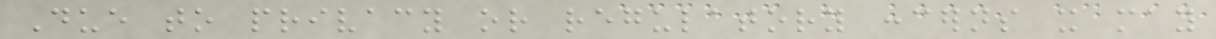Due to privacy or regulatory concerns it may
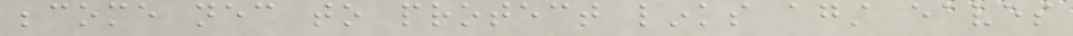become necessary to protect links against eaves
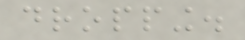dropping.
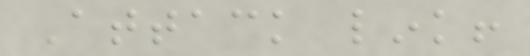Attack link!
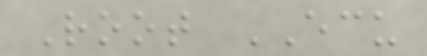Root ECU
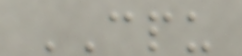CPU
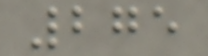275
